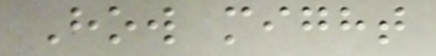How might
